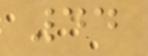44
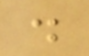.
